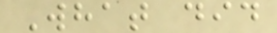What did
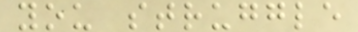you struggle
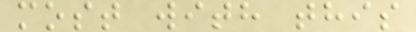most with this
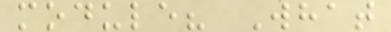module? What
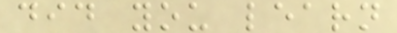did you learn
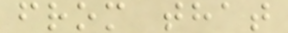from that
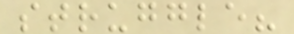struggle?
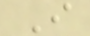I
